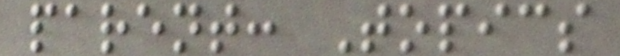parent: Topics
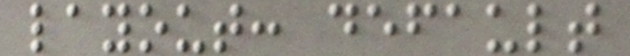layout: default
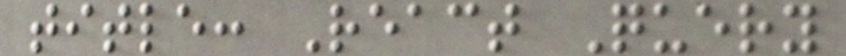title: React Query
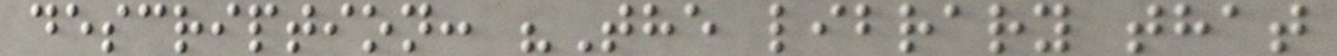description: "The library that
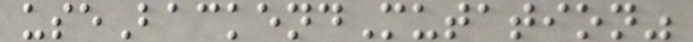useBackendMutation"
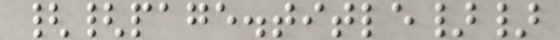{{page.title}}
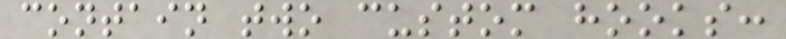contain two custom hooks:
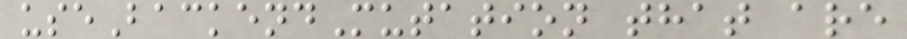useBackendMutation that are
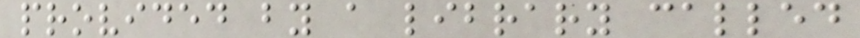provided by a library called
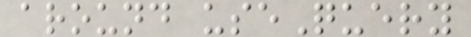around useQuery
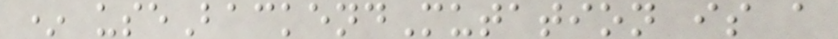* useBackendMutation is a
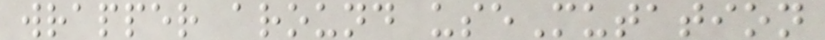wrapper around useMutation
